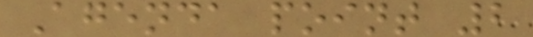Agenda point 2
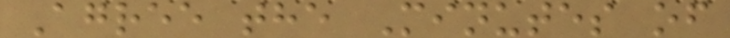Agree the Minutes of
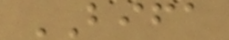BIFA
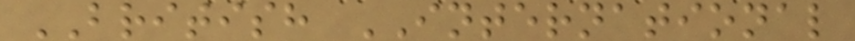BRITISH INTERNATIONAL
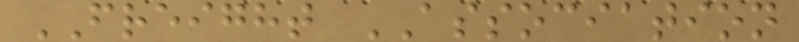FREIGHT ASSOCIATION
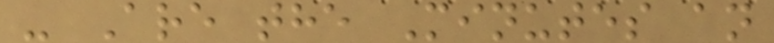- Are the Minutes an
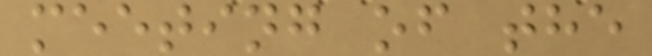meeting of the
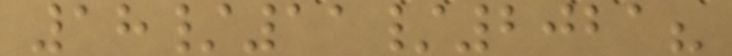18/11/2021?
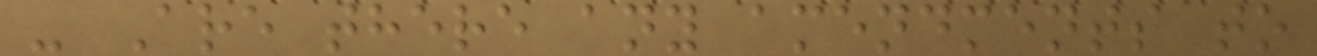- Are there any amendments to
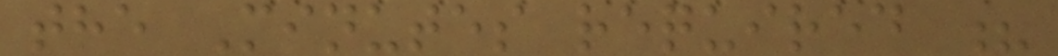the Minutes required ?
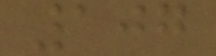107
